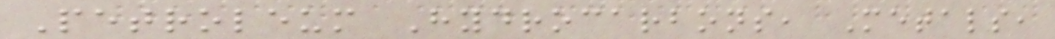Petroleum Hydrocarbons, Metals,
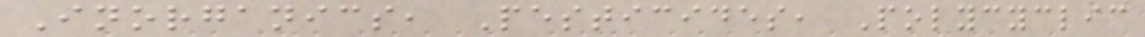Inorganics, Pesticides, Polycyclic
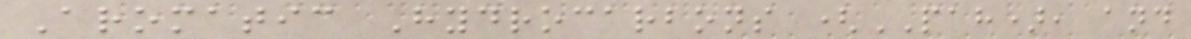Aromatic Hydrocarbons (PAH), and
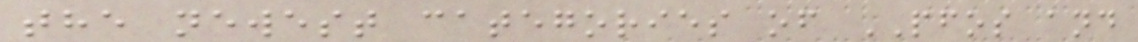the newest categories of PFOS and
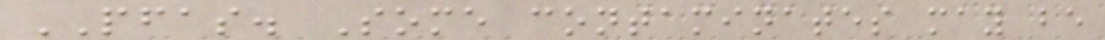PFAS. Some contaminates may be
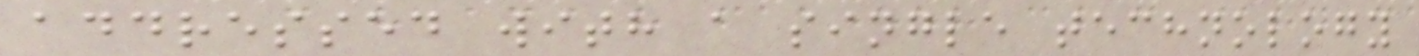addressed with a single technology
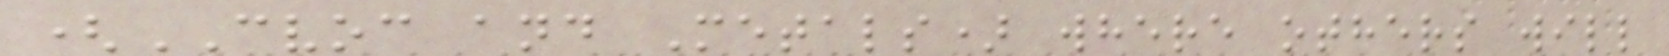(CVOC and Metals) where others will
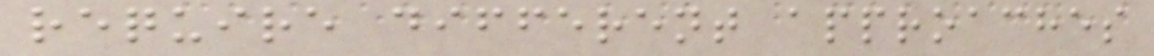require different approaches
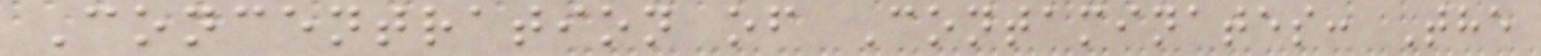Concentration of Contaminates: The
